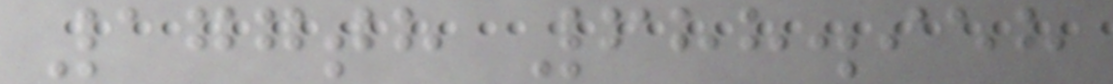177th 688.958
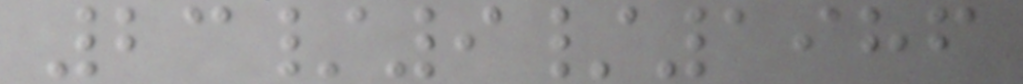23/9/1986
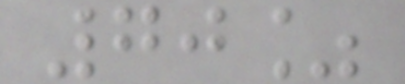70%
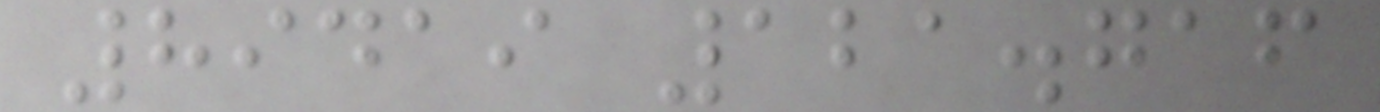89419 121.716
